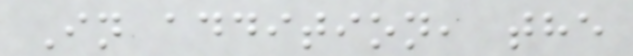In addition, the
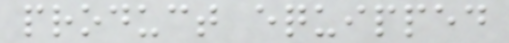product equipped
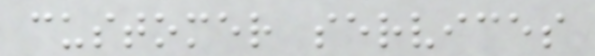customer services
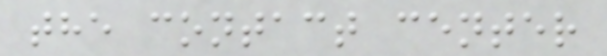the contact center
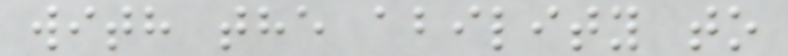with the ability to
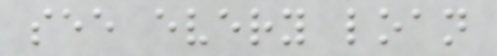see every loan
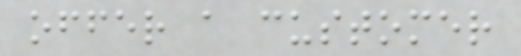offer a customer
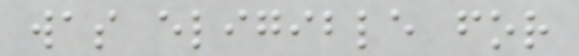was eligible for
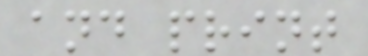and print
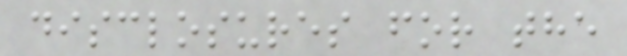disclosures for the
